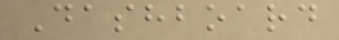Dashboard
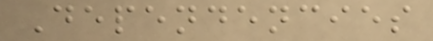Dependencies
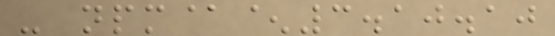- npm@^3.10.10
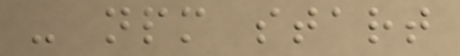- npm start
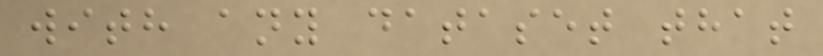with any dataset that
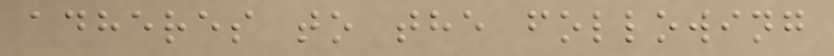adheres to the following
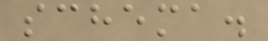schema.
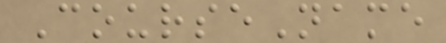CourseName
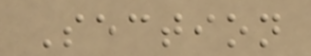Section
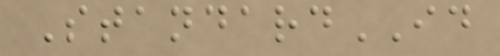StandardID
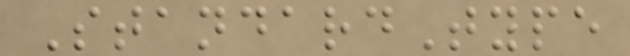StandardType
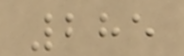285
